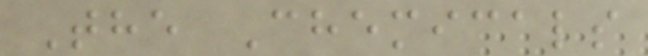The Chemicals
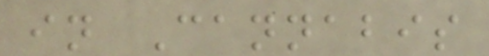in Cannabis
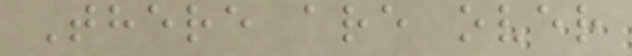There are over
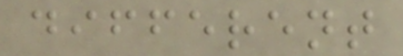different
